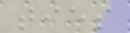ties
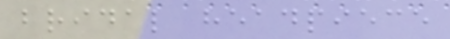bridal headpiece
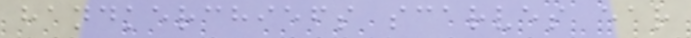handkerchiefs scarves ear
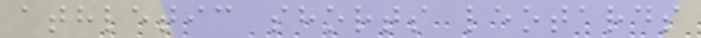athletic shorts leotards
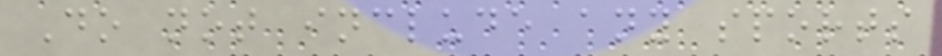Do not include any sports
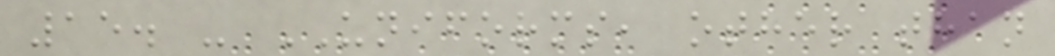15. - UNIFORMS, other than
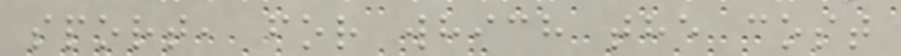sport, for which the cost
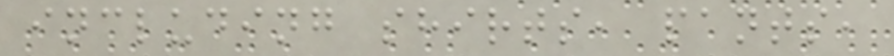including shirts, pants,
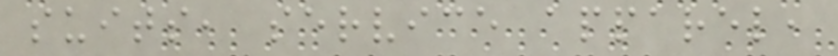suits, service apparel,
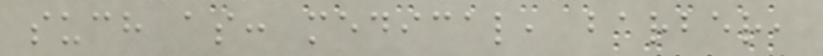such as: medical, barber,
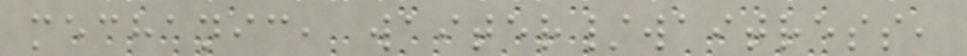mechanic, waiter/waitress,
